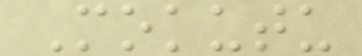Mokutu
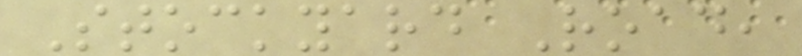Stockyard Road,
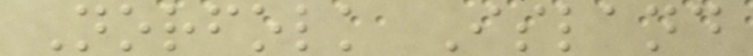Norfolk Island
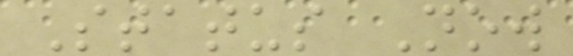Status Now
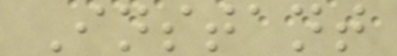Instant
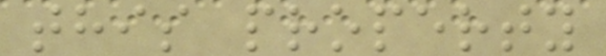this property
